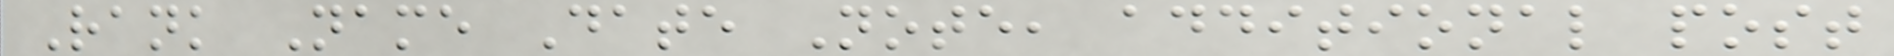Rank Name Date Note, additional post
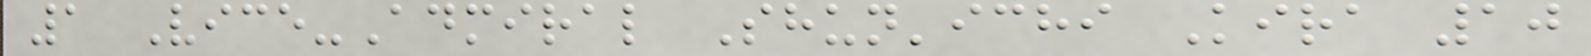1 Vice-Admiral Shun'ichi Kira 10
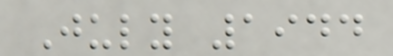July 1944
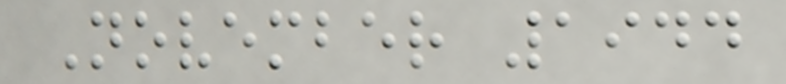November 1944
